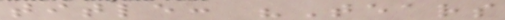title: "Tears
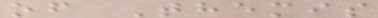of Themis
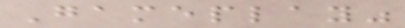Gameplay"
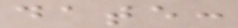date:
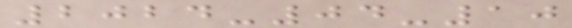2024-04-10
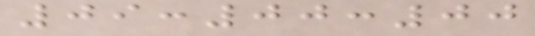09:00:00
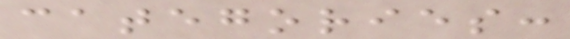categories:
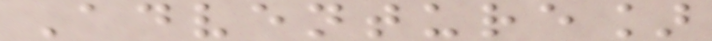Adventure]
